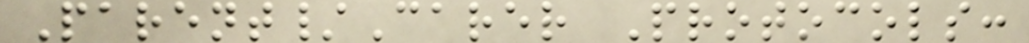Parent/Carer Protocols:
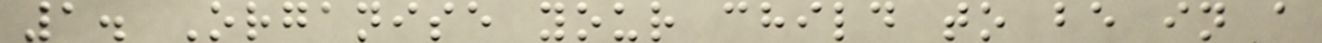1. Organise your child to be in a
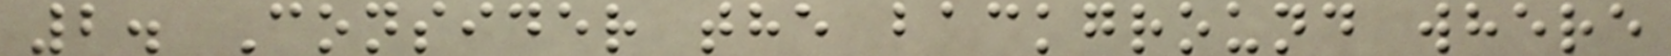2. Consider the background where
